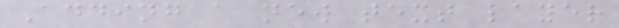Adding a new text layer
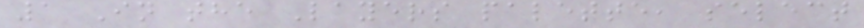1 In the Layers palette, select
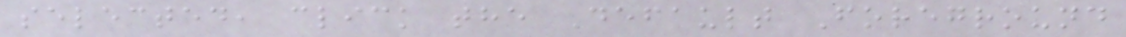selected, click the Default Foreground
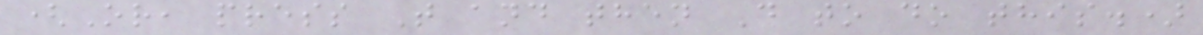(Or, press T and then D to do this.)
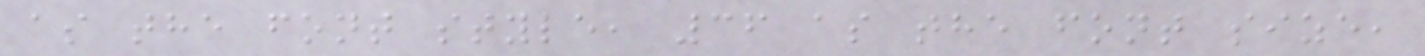as the font style, 36 as the font size,
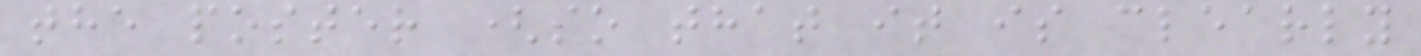the poster (so that it is clearly
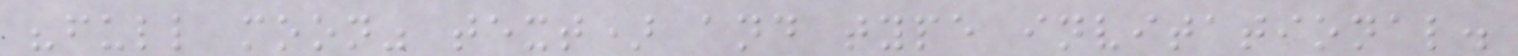"full moon" text) and type invitational.
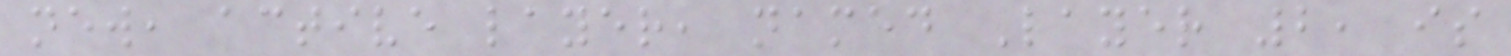new, active layer, named Layer 2, is
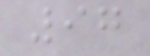97
